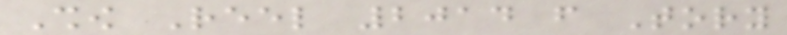Show Reel 2014 from Tory
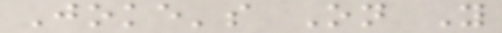Joke's On You
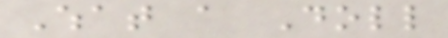What a Doll
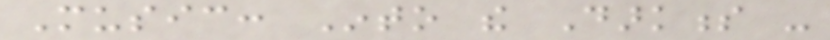Music: Into the Darkness -
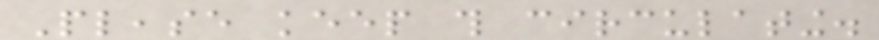Please keep this circulating.
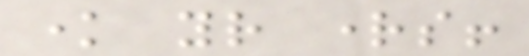know your rights!
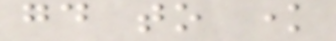good to know
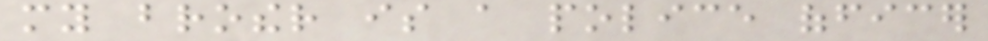my brother is a police officer
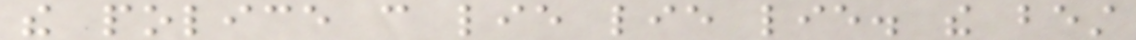the police can lie lie lie. the best
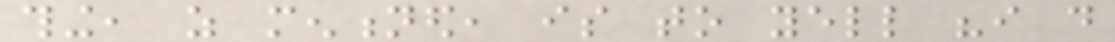thing, as mentioned, is to yell "i do
